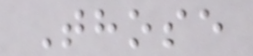Those
